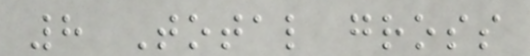8 Total gross
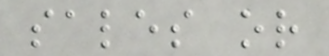sales or
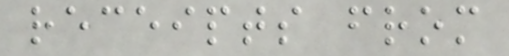receipts from
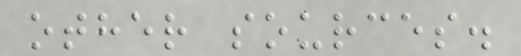other sources.
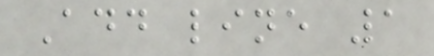Add line 1
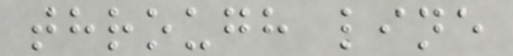through line
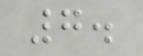7.
